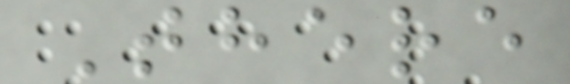There
